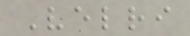Velri
